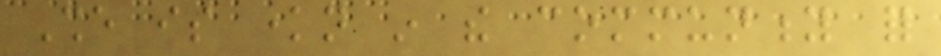She is known in the community for
